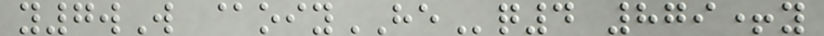y7wW @oiyHEq4 879+y
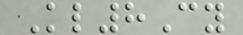Kl8Cy
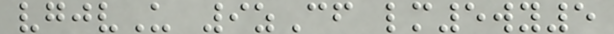vgjvU 9zCf lm5wy5
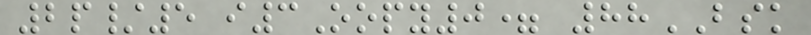2p/5 i3Oopy0= 88BSK
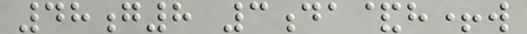48g8 3da&h+w
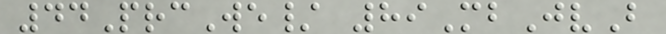44PrcWe/ 89MbJvB
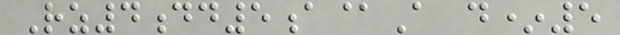Rz4dd5a@A d*5
